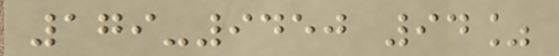179-9450 94%
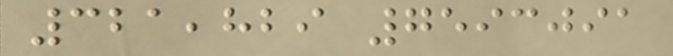321,829 7593091
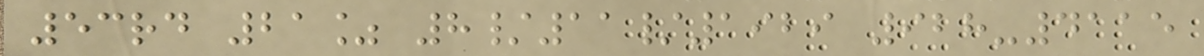53rd 21% 8/11/1929 928-4115
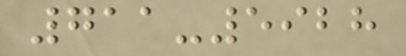711-5928
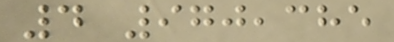4 970,385
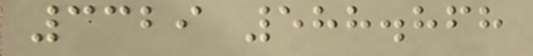3329 588.868
